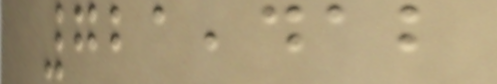721,412
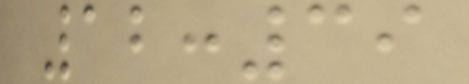12:39
